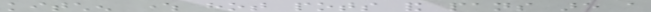kitchen where hot pots and pans are a
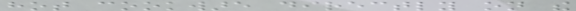hot cookware directly on the
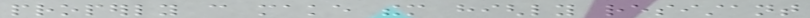properly can make them highly resistant
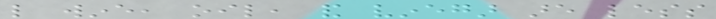like wine, oil, and vinegar are less
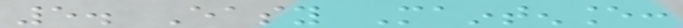5. Easy Maintenance:
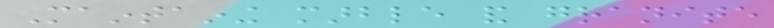Maintaining marble and granite
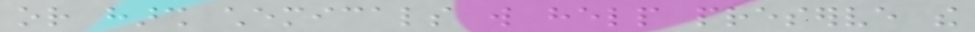or harsh chemicals will help preserve the
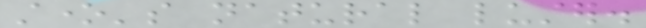stone's natural luster.
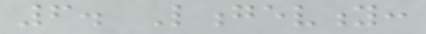6. Longevity:
